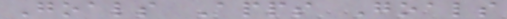Goals Apps Goals
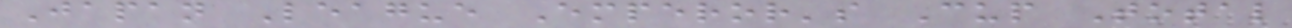Japan League Emperor's Cup Total
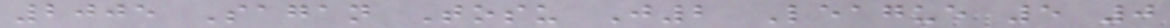2005 Sagan Tosu J2 League 5 0
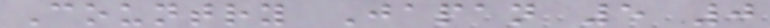Country Japan 5 0
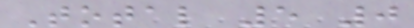Total 5 0
